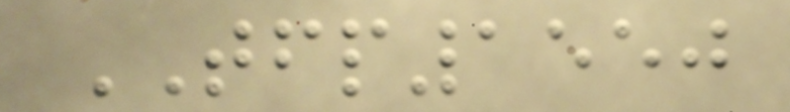TFP1550
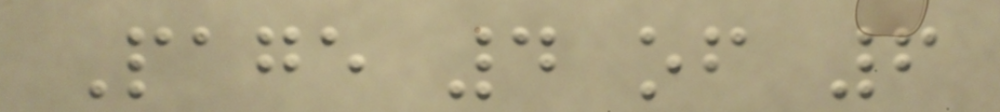Page 4 of 6
